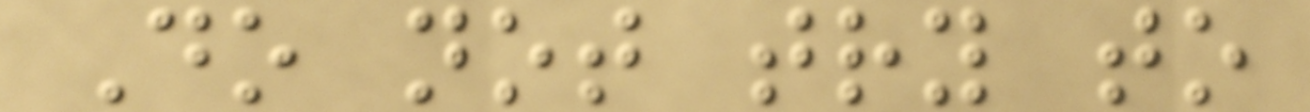Do not try to
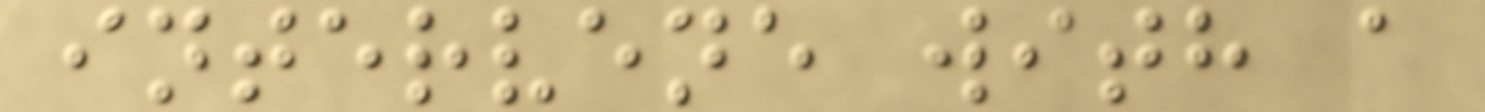intervene with a
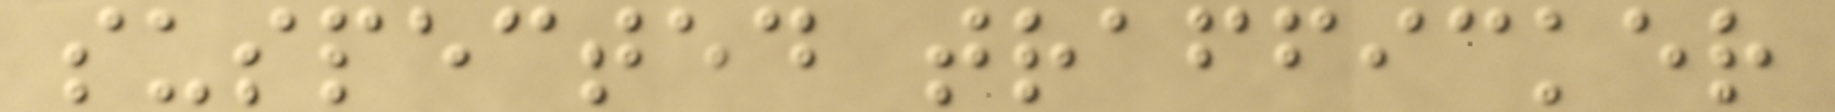suspected trafficker
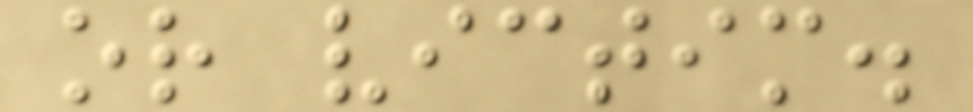or victim.
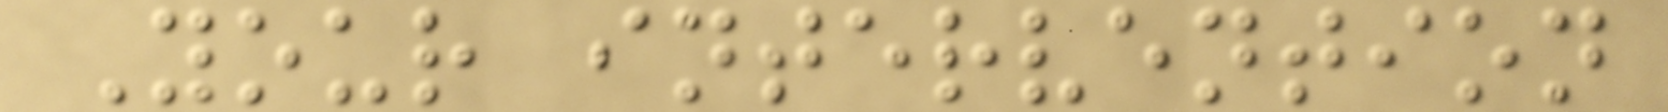Your intervention
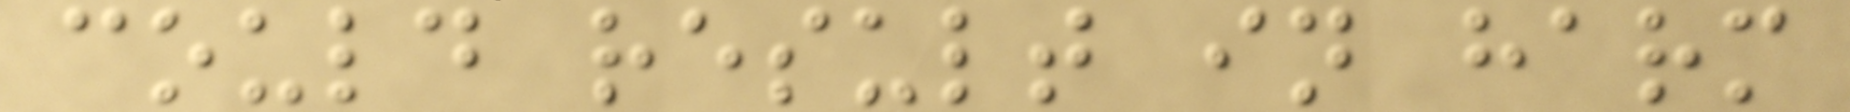could result in harm
